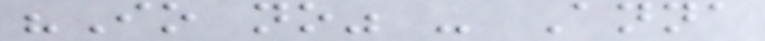"Io no" - Anna
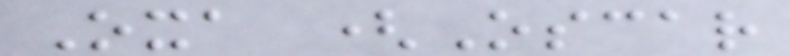Oxa (Oscar
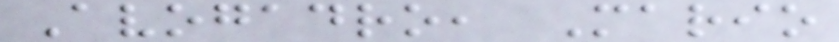Avogadro, Mario
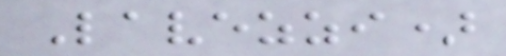Lavezzi)
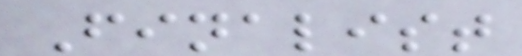Finalist
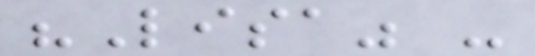"Lisa" -
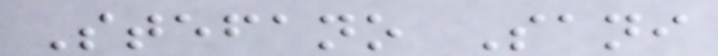Stefano Sani
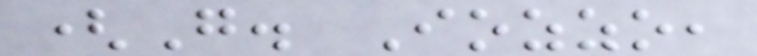(G. Iozzo,
